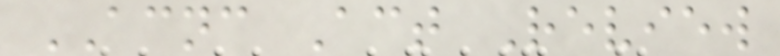ACNC Act Review
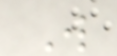W
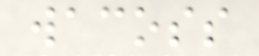wacoss
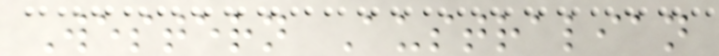Western Australian
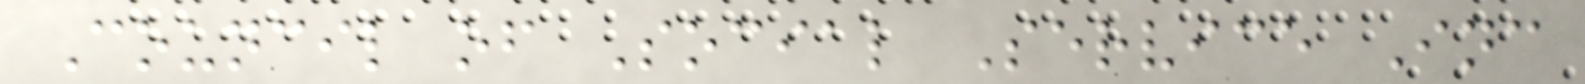Council of Social Service Inc
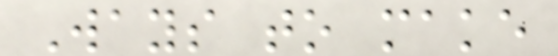Ways to make
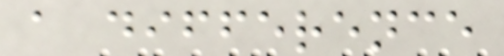a difference
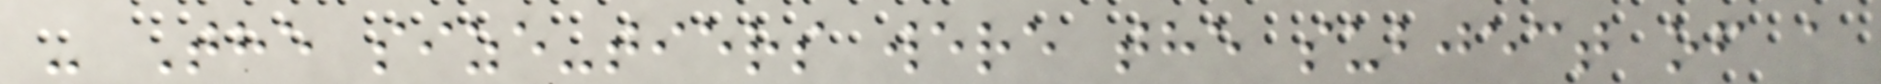- The size-tiers were the subject of a
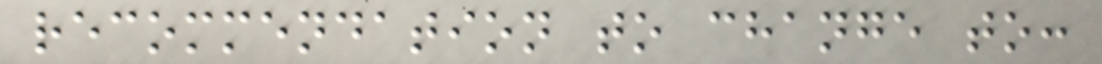recommendation to change to:
